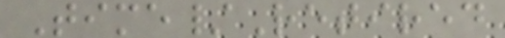Time/Retired
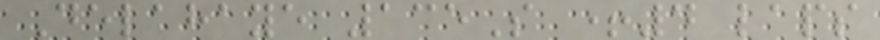Delahaye 135S +4 laps
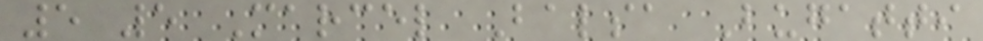5 5 Marcel Balsa Bugatti
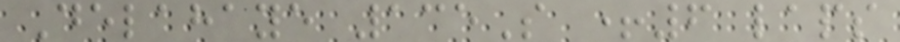Delahaye 135S +6 laps
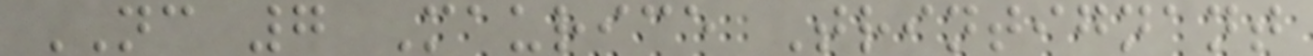NC 7 Maurice Trintignant
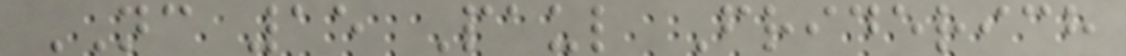NC 15 Paul Friderich
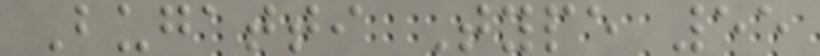Bugatti Type 55
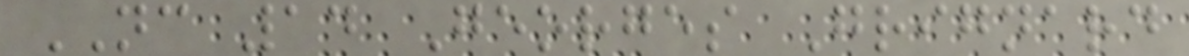NC 14 Georges Grignard
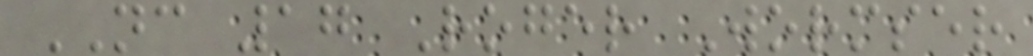NC 17 Roger Wormser
